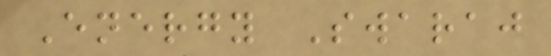Energy Swaraj
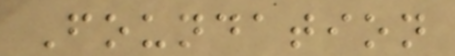Foundation
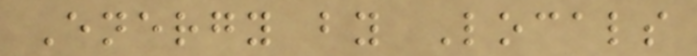Energy by Locals
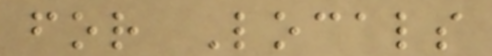for Locals
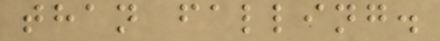than falling.
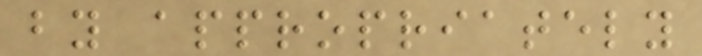by appropriately
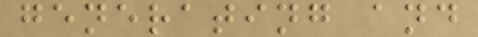generating and
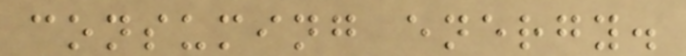consuming energy.
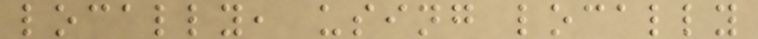locally, using locally
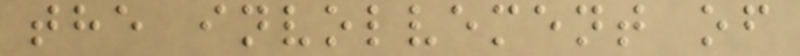the involvement of
